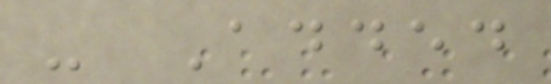- Added
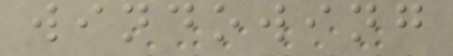windowing
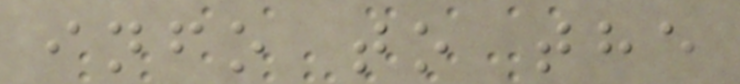info to the
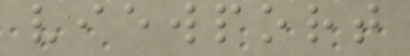viewport
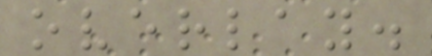overlay.
